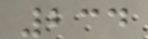234
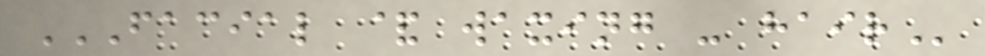FACIAL & WAXING - HAIR
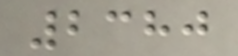2380
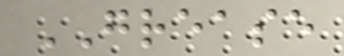GREASE
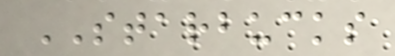STARBUCKS
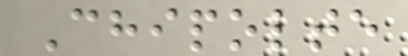Chipolte
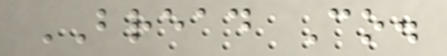BREAD Co.
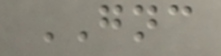GNC
